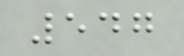547
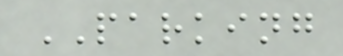PARKING
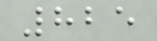825
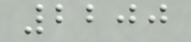2200
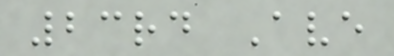23rd Ave
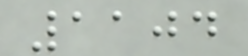1104
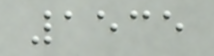1535
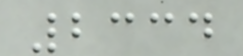2334
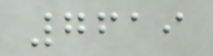7619
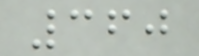360
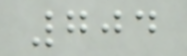704
